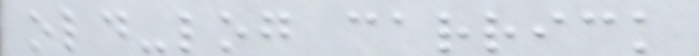old-log carrick
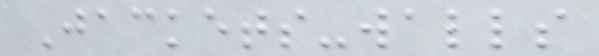Jackets-walls
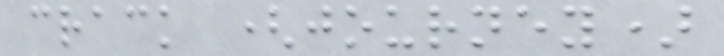crack (journey)
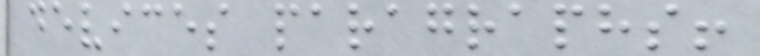devices paragraphs!
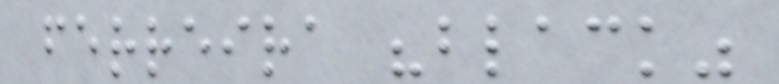ferreira "black"
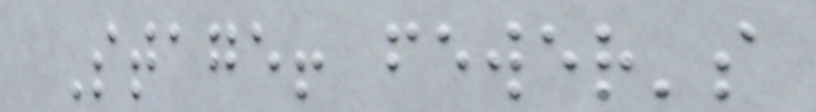Stage! fewer's
